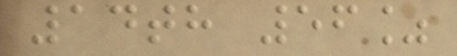14th 56%
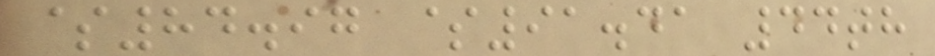$84.97 $91.41 44th
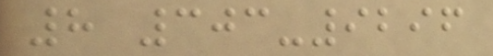8 303-9296
